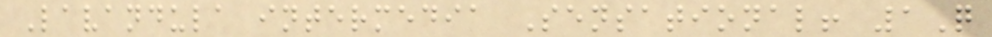Lavandula intermedia Sensational! 1Q
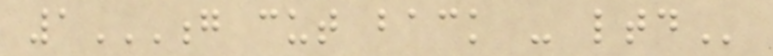1G CUT BACK - LTD
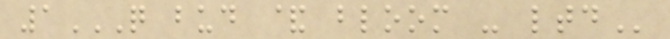1Q BUD & BLOOM - LTD
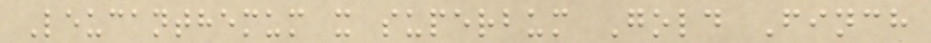Leucanthemum x superbum Gold Finch
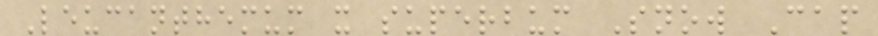Leucanthemum x superbum Snow Cap
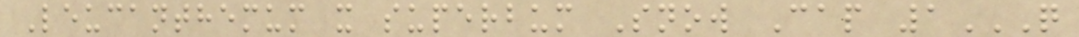Leucanthemum x superbum Snow Cap 1Q
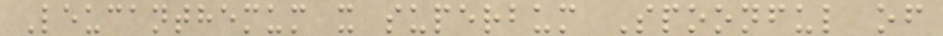Leucanthemum x superbum Spoonful of
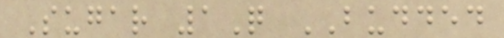Sugar 1Q BUDDED
